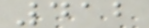412
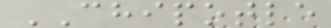CHIPOTLE
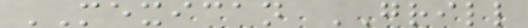MEXICAN GRILL
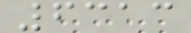6313
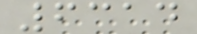6314
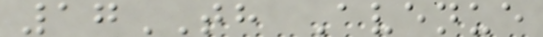17TH Avenue
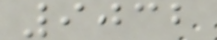9032
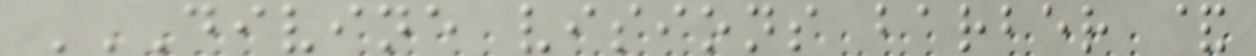DIVINE VISIONS BARBER &
